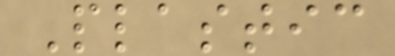Plastic
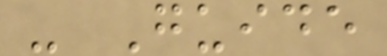- Guide
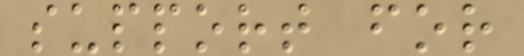support for
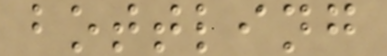bottling
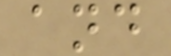and
